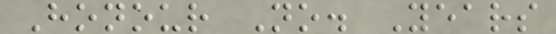Honour No. Years
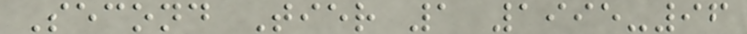Second Tier 1 1995-96
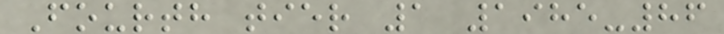Fourth tier 1 1985-86
